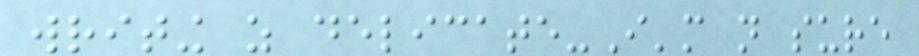writing as delicate-I'm not sure
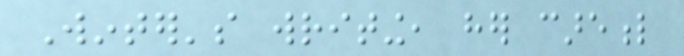Winter's writing, her careful
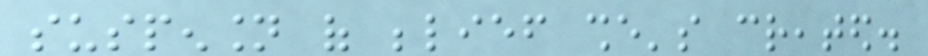suspension of belief she's created.
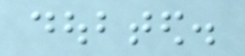doubted.
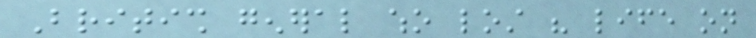British general who lost his life on
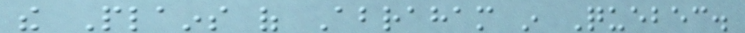the Plains of Abraham in Quebec.
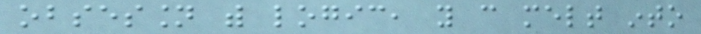obsession with logic, you can melt into
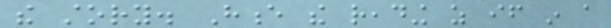the story. Hence the reading as if in a
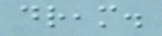dream.
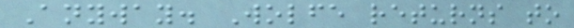Anyway. Wolfe returns to
